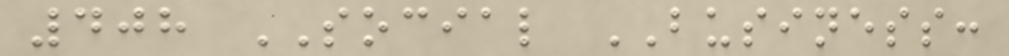408 SOCIAL BUSINESS:
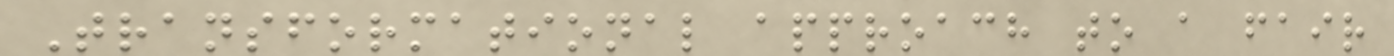Transformational approach to a fair
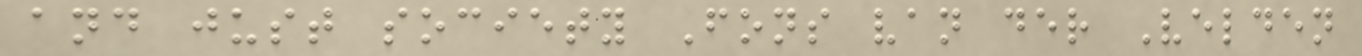and just society Fons van der Velden
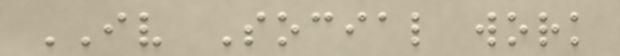IV Social work
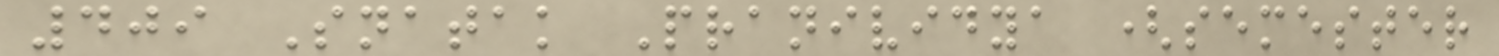409 Snatak Pranividya (semester
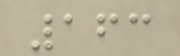163
